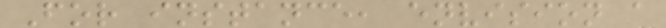For instance, envision a
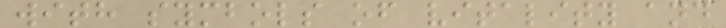with symbols of vitality and
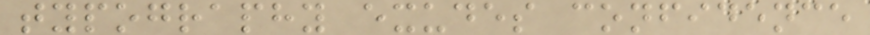typography exudes confidence
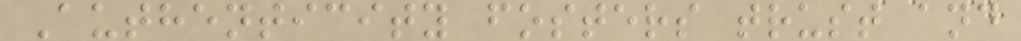Authenticity fosters trust and
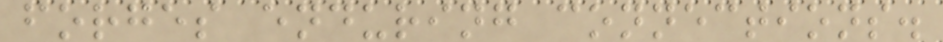forges enduring connections.
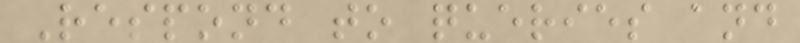Respond to queries and
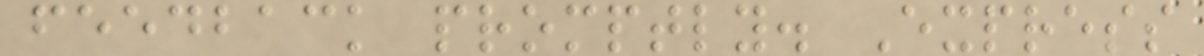feedback promptly. Express
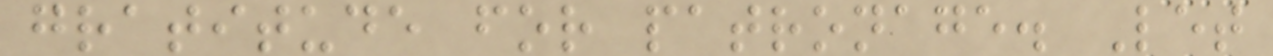gratitude for patronage. Let
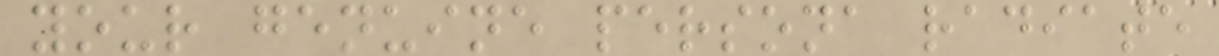your genuine persona radiate
